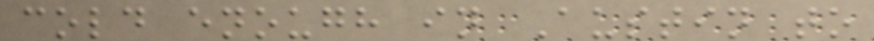cold enough in Austin to
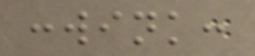:wink:
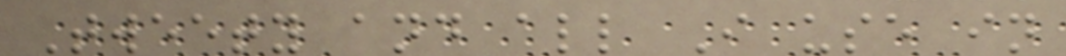Tweety and all I use in
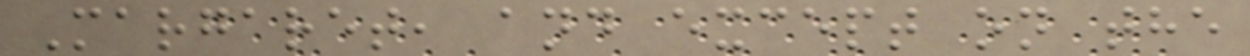Margaret, and except on the
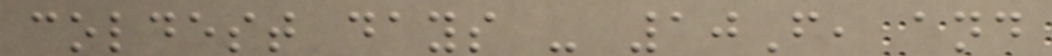coldest days - 10F, and
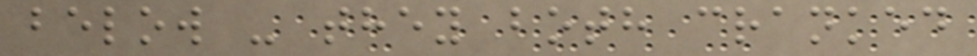below - they both cranked
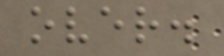over.
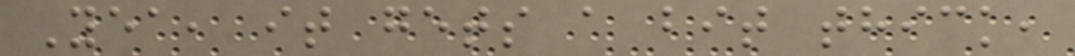Yea, it gets a bit thick,
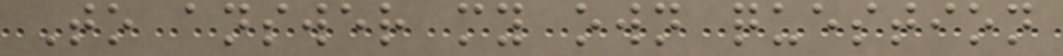To answer my own question
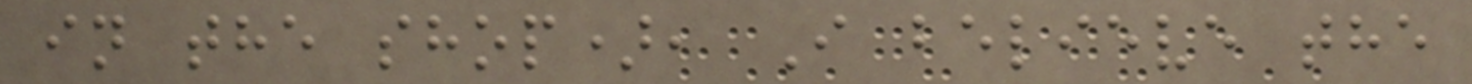in the shop), I believe the
